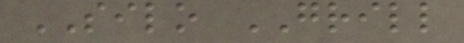SILO GRILL
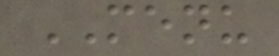MENU
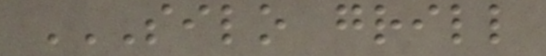SILO GRILL
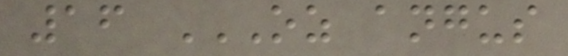16 OZ ANGUS
